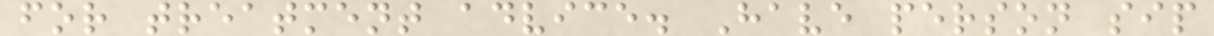for treatment advice. Have person sip
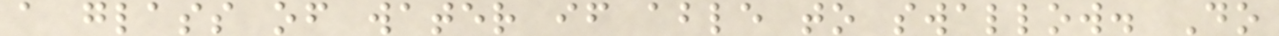a glass of water if able to swallow. Do
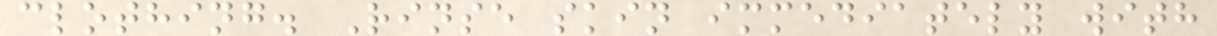clothing. Rinse skin immediately with
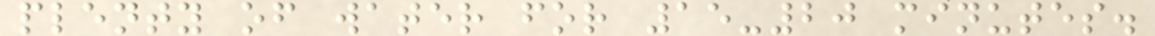plenty of water for 15-20 minutes.
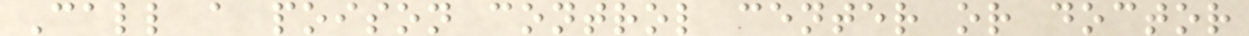Call a poison control center or doctor
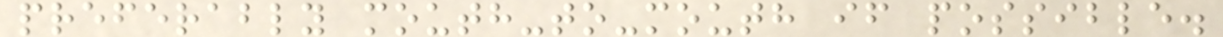preferably mouth-to-mouth if possible.
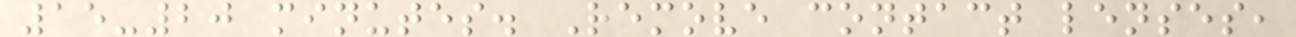15-20 minutes. Remove contact lenses,
